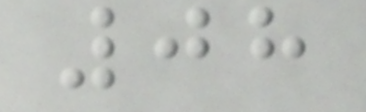08
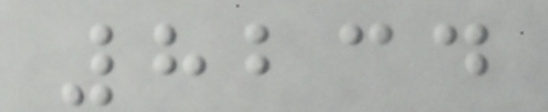8234
